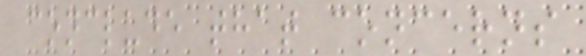conclude that concerns
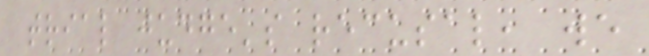trial judge's recusal, we
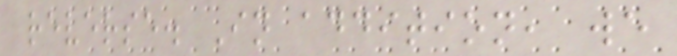reverse. In addition, we
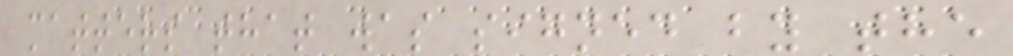matters that was signed by the
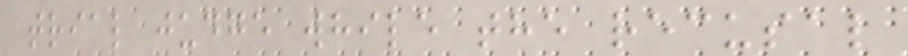trial judge while the recusal
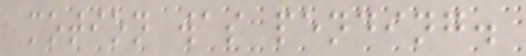motion was pending.
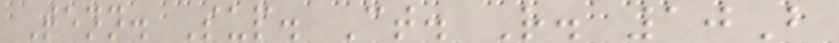Tenn. Sup. Ct. R. 10B
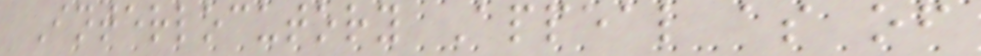Interlocutory Appeal as of
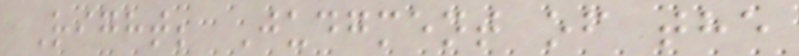Right; Judgment of the
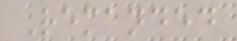Remanded
